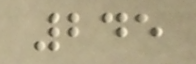245
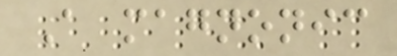A magnonic
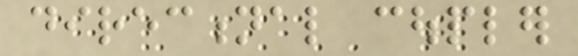directional coupler
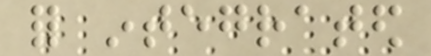for integrated
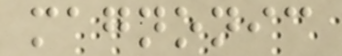magnonic
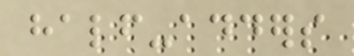half-adders
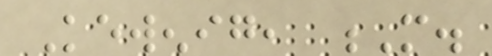Kewenig, M.
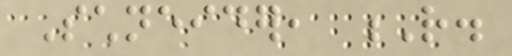Schneider, R.
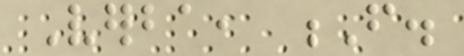Verba, F.
